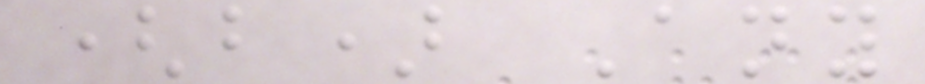(b) Any
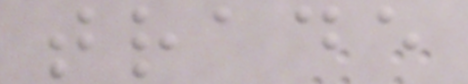trade
